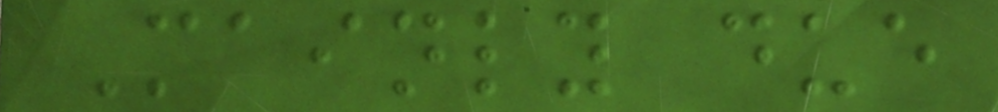Mainly due
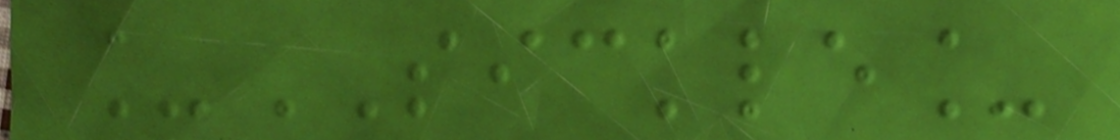_SICKLE_
